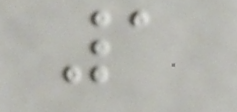1
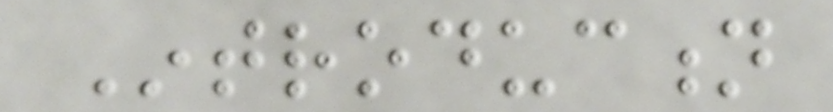Introduction
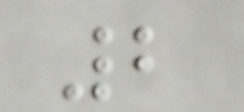2
